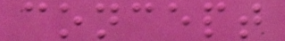concept
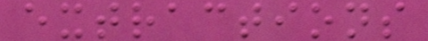extractions
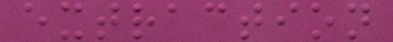extraction
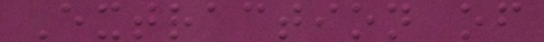Extraction of
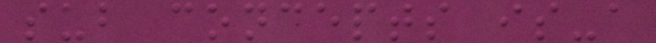sub concepts is-a
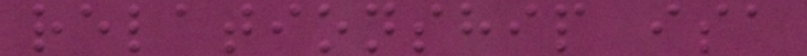relationship isa
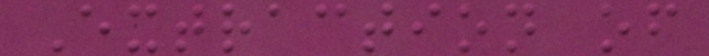Extraction of
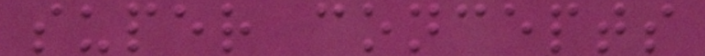super concepts
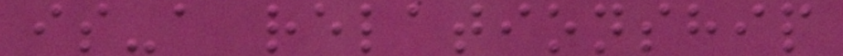is-a relationship
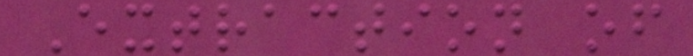Extraction of
